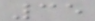35
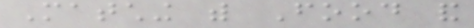Matching with Food and
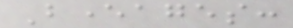Beverages:
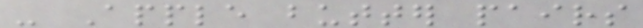- Apple butter pairs
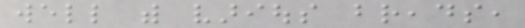well with various breads,
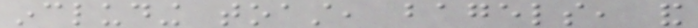including toast, bagels, and
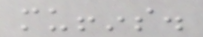muffins.
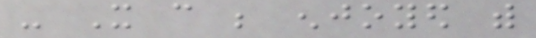- It can be enjoyed with
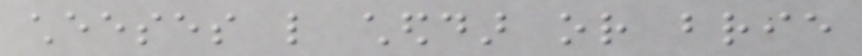cheeses like cheddar or brie
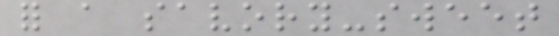for a savory-sweet
